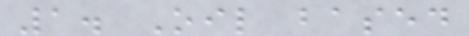1. Oil based
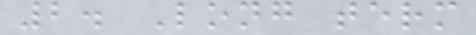2. Long term
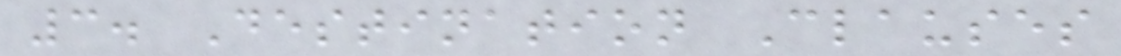3. Destination Clauses
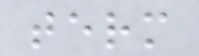term
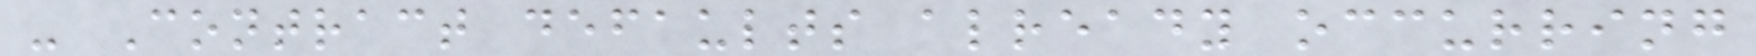- Contract defaults already occurring
